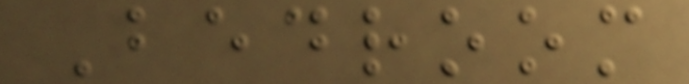Bedroom
